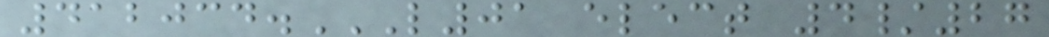412034.L01 ELECT 4/27
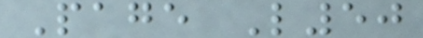Page L50
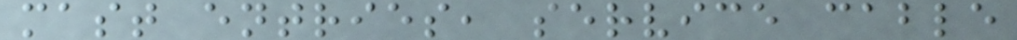mast entries, service cable
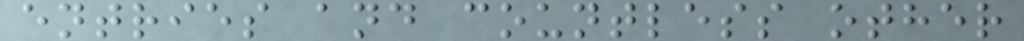entries and countless other
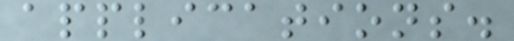applications.
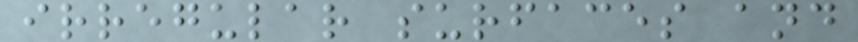irregular surfaces and
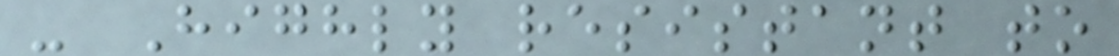- Highly resistant to
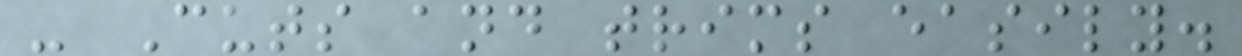- Cuts and trims easily.
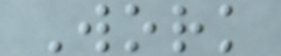Work
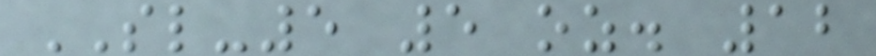SL-5 5 oz. 12
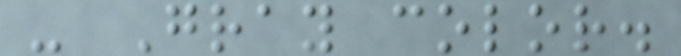- Gray color.
